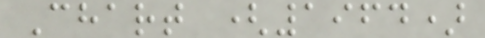Chart (1964)
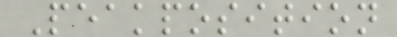Peakposition
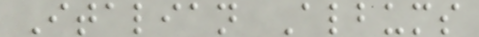Italian Albums
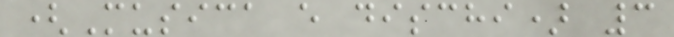(Musica e dischi) 3
